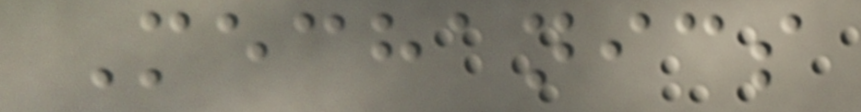Mechanics
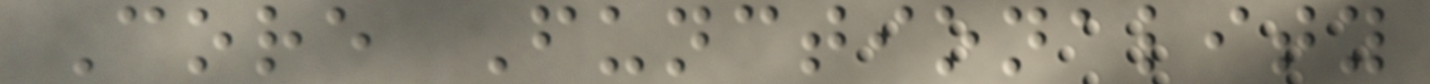Core Functionality
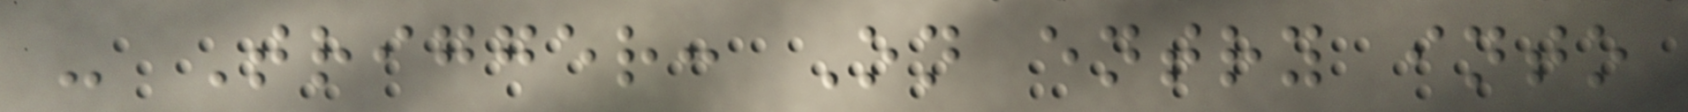- Trigger: On entry into
